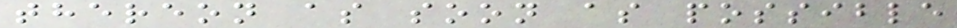thereon as soon as possible
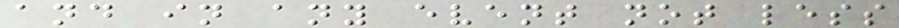and in any event not less
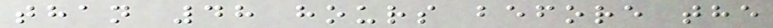than 48 hours before the
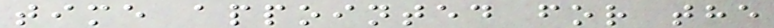time appointed for the
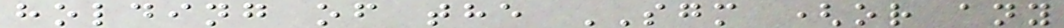holding of the SGM (or any
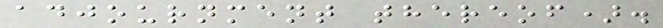adjournment thereof).
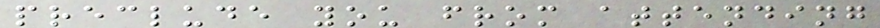preclude you from attending
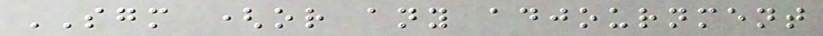SGM (or any adjournment
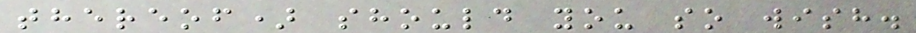thereof) should you so wish.
